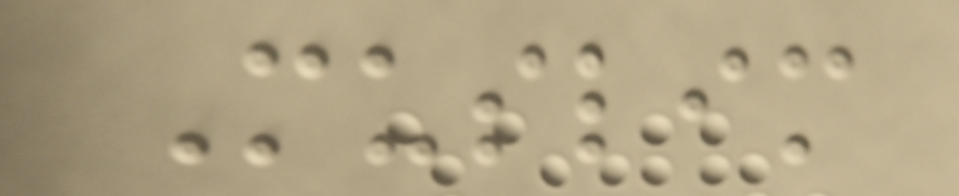Muslim
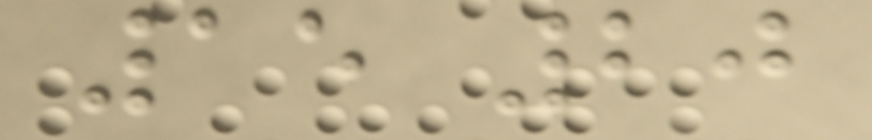15 20
